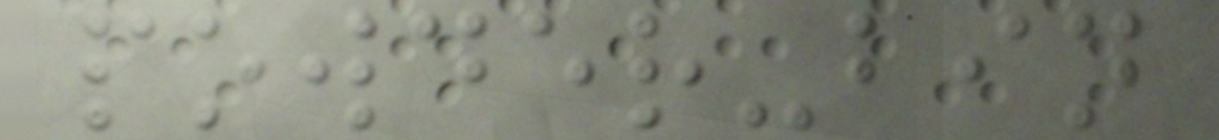powder-bin
